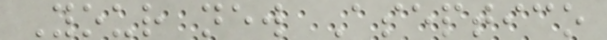Your new Aseptico
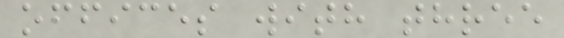offices with three
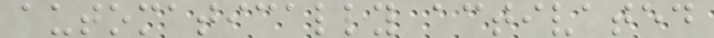automatically activated
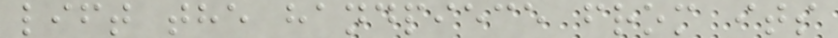lift the handpiece from its
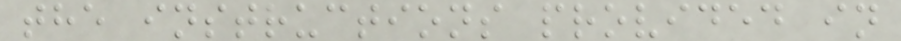the instructions provided in
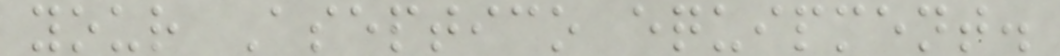your Aseptico equipment.
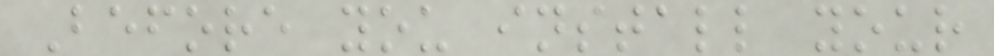Before you install your
